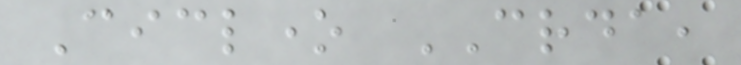Ciclone CRDA,
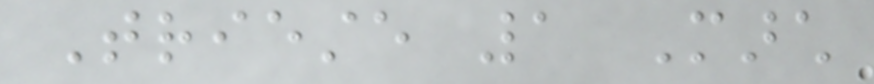Trieste 1 March
